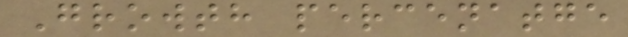Growth percenatge
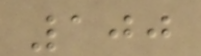100
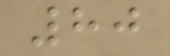80
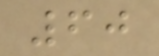60
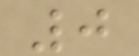0
